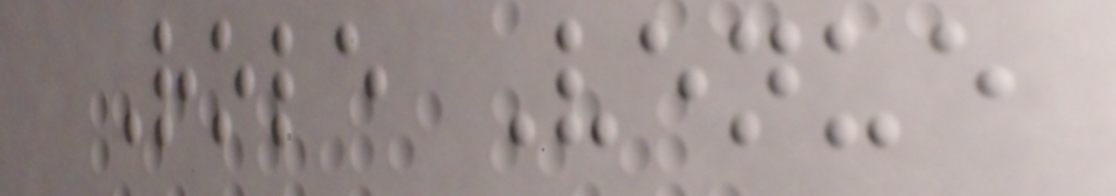Role Venue
